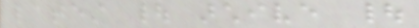latest | archive |
